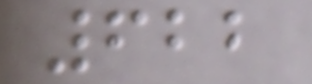622
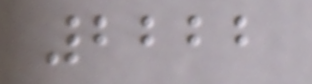2222
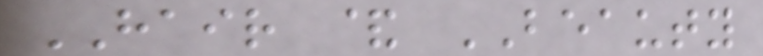HAIR & BEAUTY
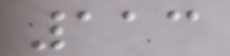113
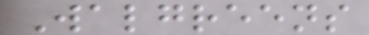Walgreens
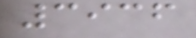3936
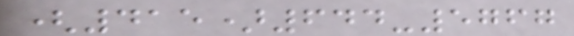(415)644-5767
